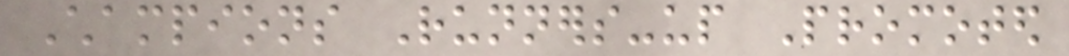Champions Runners-up Promoted
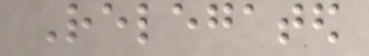Relegated
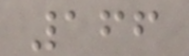166
